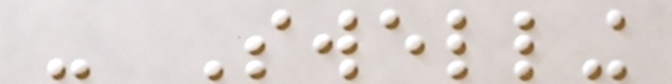- Swelling
